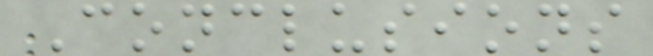Conclusions
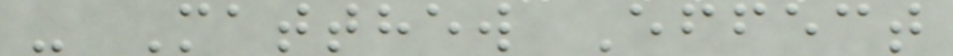- Matthew Effect
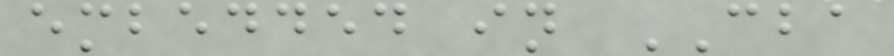embedded in CBA
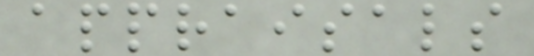appraisals
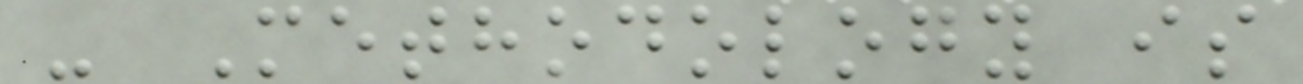- Methodology is
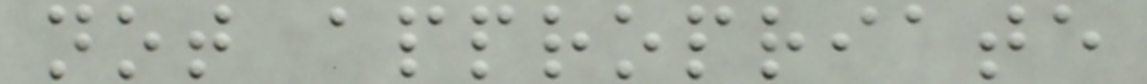not appropriate
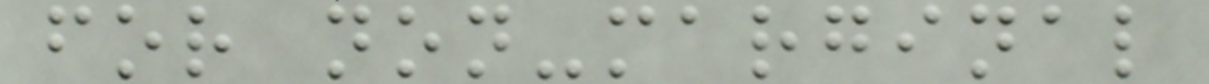for non-marginal
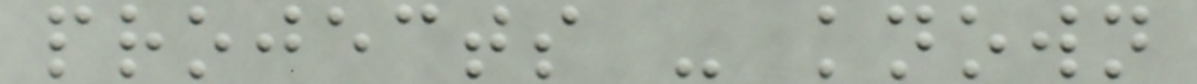projects - known
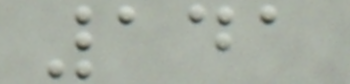141
